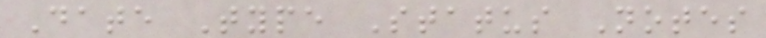Date Type Status Notes
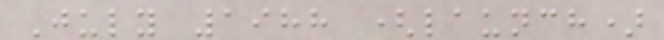July 1988 (launch)
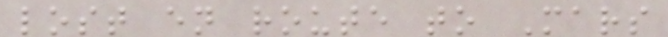lost en route to Mars
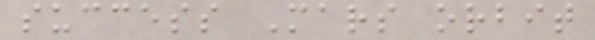success Mars orbit
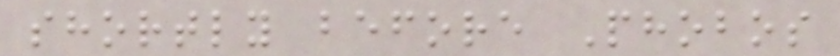shortly before Phobos
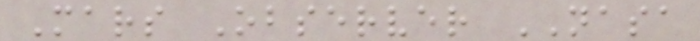Mars Observer NASA
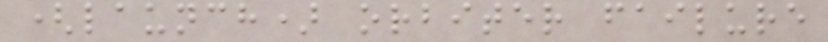(launch) orbiter failure
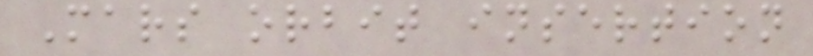Mars orbit insertion
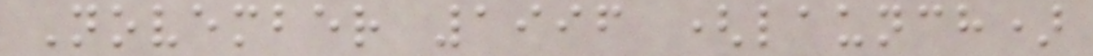November 1996 (launch)
